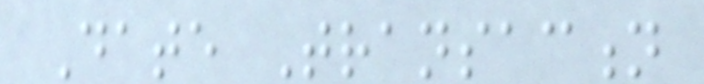Date Transaction
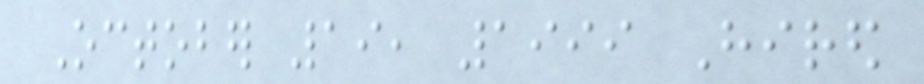October 19, 1999 Hired
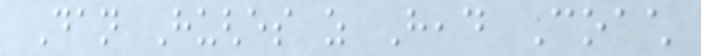Dan Hughes as Head Coach
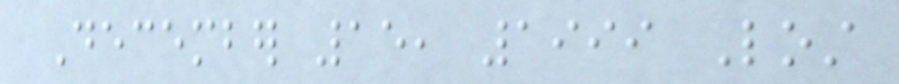December 15, 1999 Lost
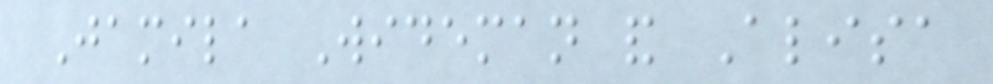Jamila Wideman and Alisa
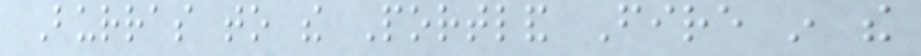Burras to the Portland Fire in the
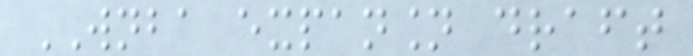WNBA expansion draft
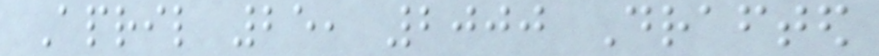April 25, 2000 Drafted
